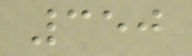350
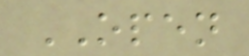OPEN
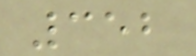352
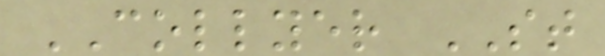COLLYER ST
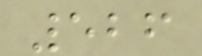526
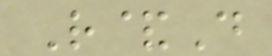R&D
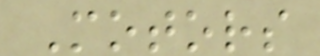Motors
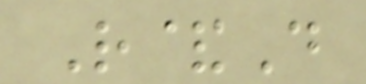R&D
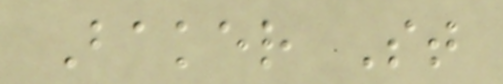Baker St
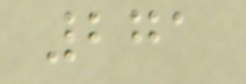271
